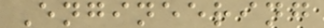Engineering
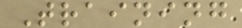Training
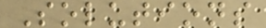Solutions
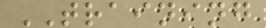TRAINING
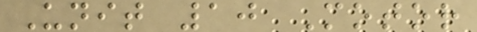Unit 10 Motor
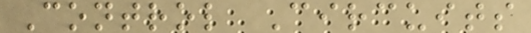Control Circuits
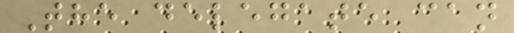The delegate can
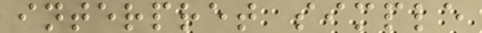interpret simple
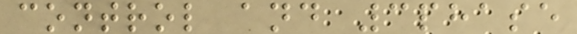control and 3phase
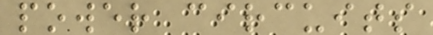power circuits
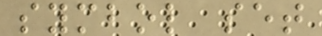symbol set
